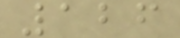126
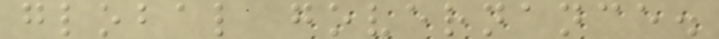global governance.
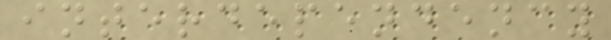interdependency
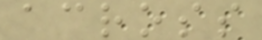across
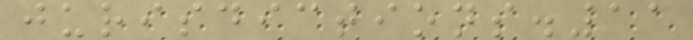jurisdictions.11
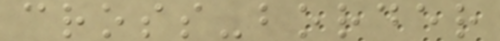cross-border
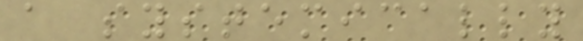a systemically
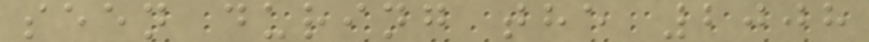seen during the 2008
